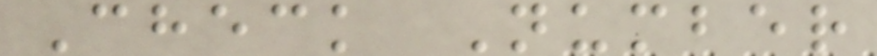Check Number
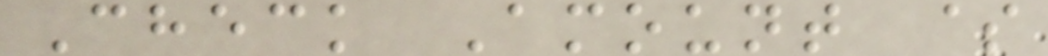Check Amount $
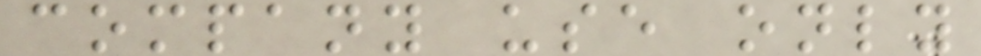company use only
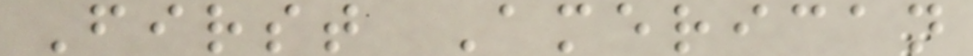First American
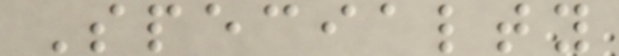Specialty
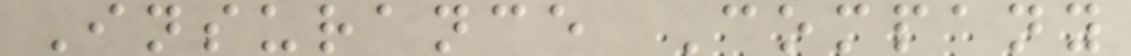Insurance Company
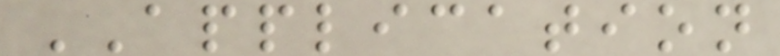APPLICATION
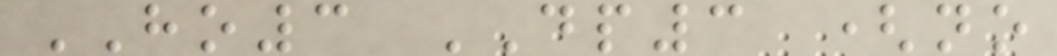HO3 DP3 (no
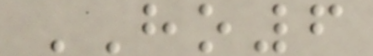HO6
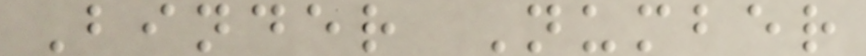Binder Number
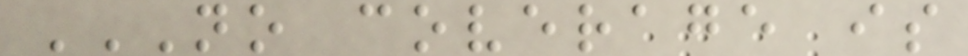NO COVERAGE IS
